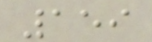159
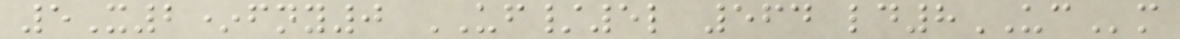5X2*fny0 UF/5l 564 ld8UCm
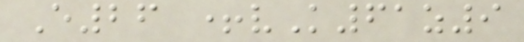E26 +vK61z9
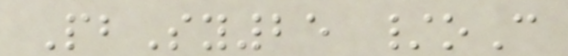PbSy25 /oC
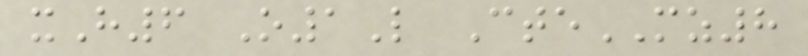xH6 O1L CteMZ8
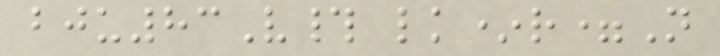bju83V# lk*r=N
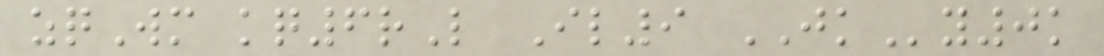zqWm kq6rL Il9 JKy0k
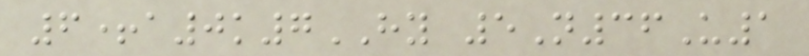6+a0k7HY 5N36U1
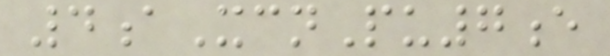4aXcnPu7e
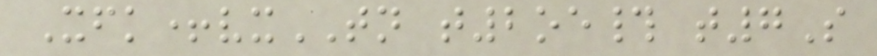Xfk+vxTN t2oe# t7S
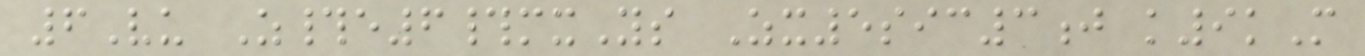6Vu Z#e6#mxYs Zx5sic3j k9kM
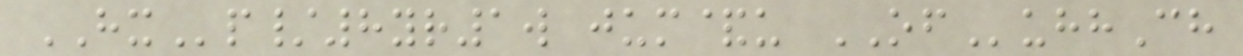HXp/8yr1w jum&u OFuhhCh
